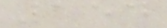154
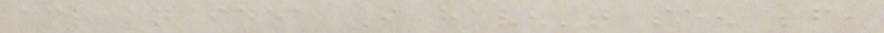across an idea I haven't seen before,
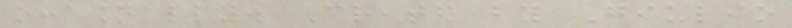occasionally. Created by Giulio
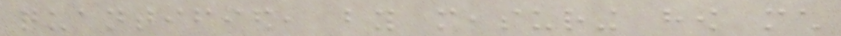quantified, by measuring how much
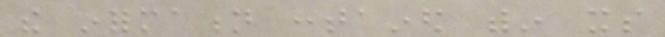the information contained within its
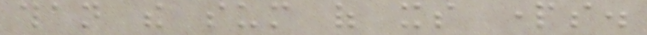than the sum of its parts.
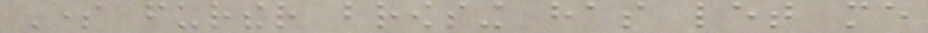Some further browsing has let me
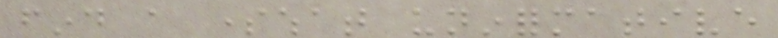find a somewhat uninformative
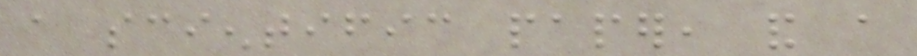a scientific paper, and a
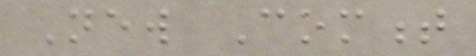New Comment
